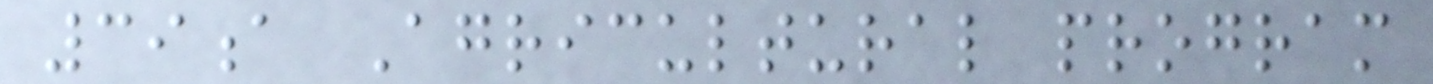39a Agricultural program
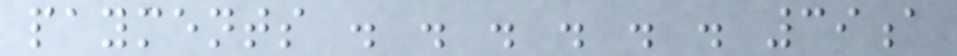payments . . . . . . 39a
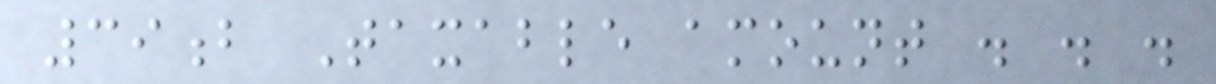39b Taxable amount . . .
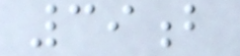39b
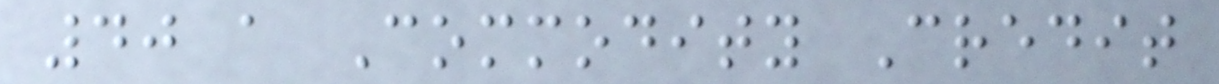40 a Commodity Credit
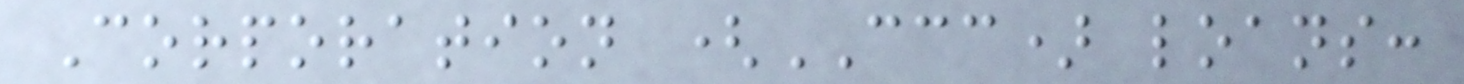Corporation (CCC) loans:
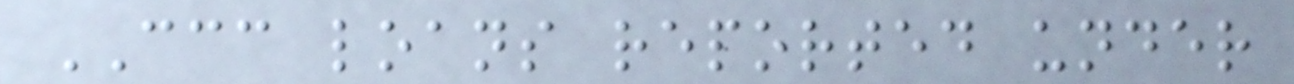CCC loans reported under
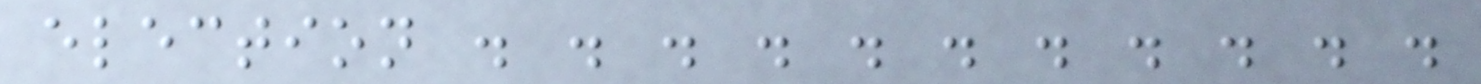election . . . . . . . . . . .
